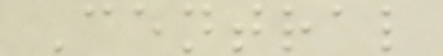Central
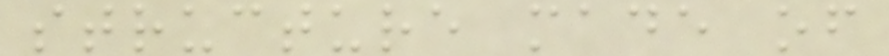structure made of
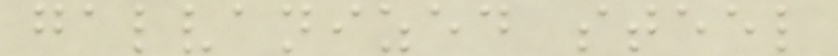galvanized steel
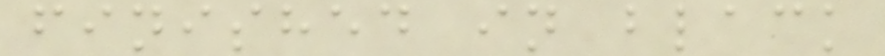finished in black
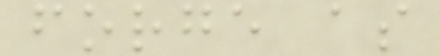forge as
